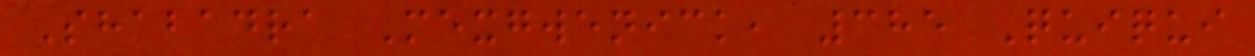Shabadra Mexgwenick, 385 Quiqui
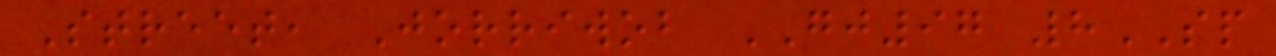Street, Jorriwob GJ97 8SP
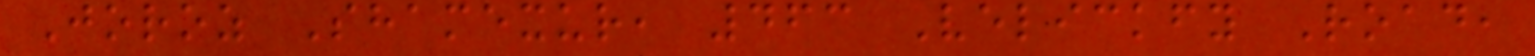Joroz Shamexur, 463 Velickfy Road,
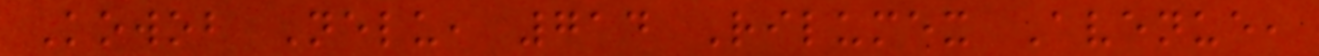Kowob Nelu, 714 Rilumex Avenue,
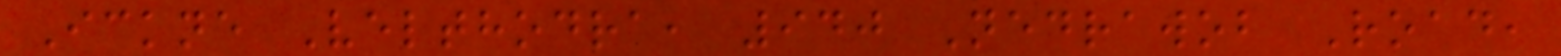Ickne Velthodra, 940 Nedrawob Road,
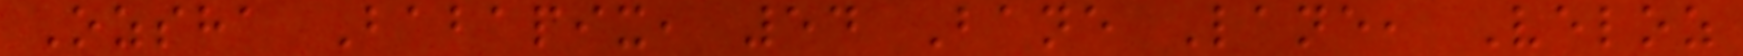Ozsha Babapix, 54 Bane Lane, Veloz
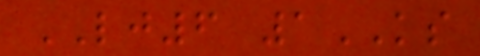LJ6 1KS
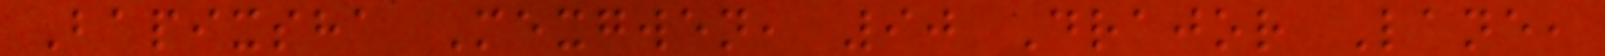Bapixsha Mexgwen, 90 Drajor Lane,
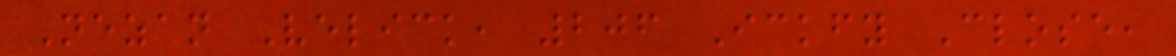Nezan Velick, 206 Ickfy Close,
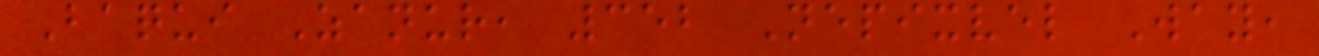Baqui Zanur, 352 Nepixvel Way,
